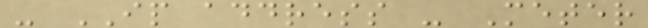- IP address - Meter
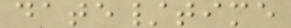date/time
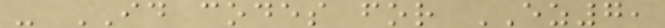- ID codes for EZ7,
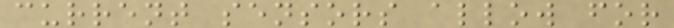current sensors allow for
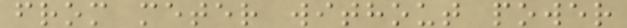from meter without power
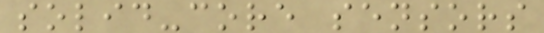solid-core sensors
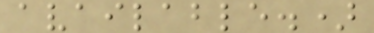available.)
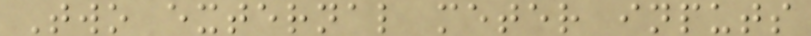Two external meter inputs
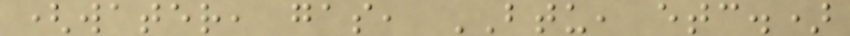(water, gas, BTU, etc.)
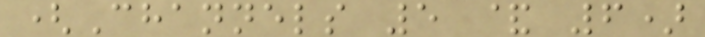(Channels 5 & 6)
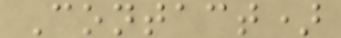Contact)
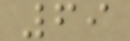69
